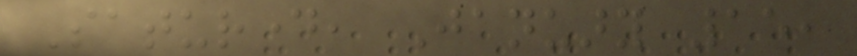Saturday, January 15,
